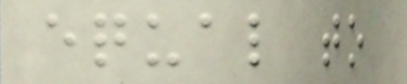equal to
